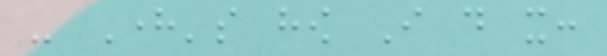- Here's how I do it:
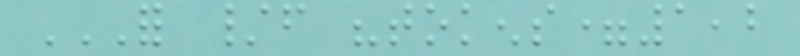FOR /F "TOKENS=1,2
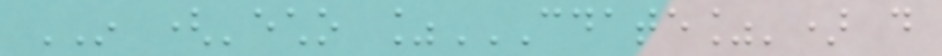IN ('echo %CDATE%') DO
